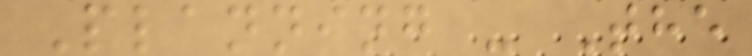Planning - The
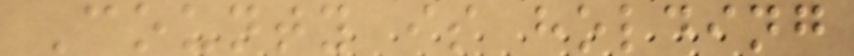County is holding
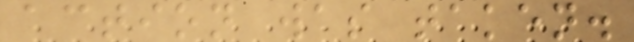action was taken.
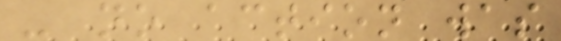- no action was
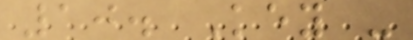10. Key -
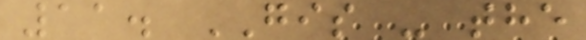11. GIS - the
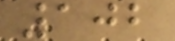102
